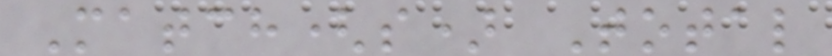Match(s) Total
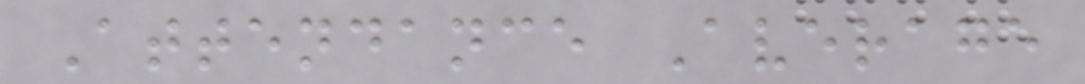Attendance Average
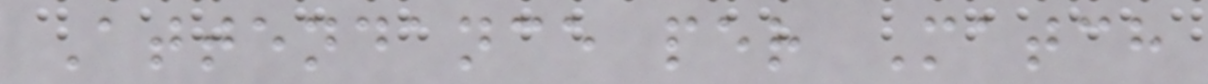Attendance per Match
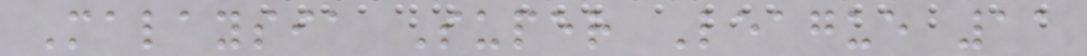Malaysia Super League 11
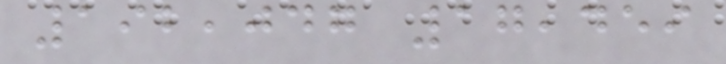192,047 17,459
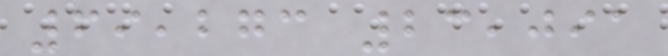69,273 23,091
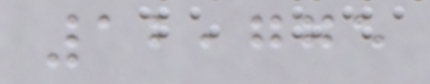12,775
